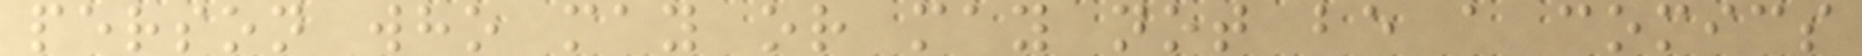person who may or may not be a comics
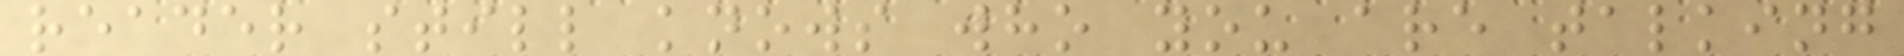reader still knows who you are talking
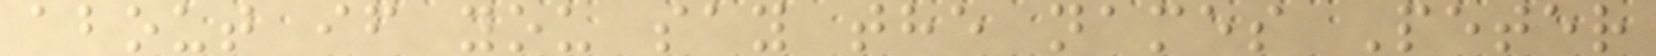about if you say the names Peter
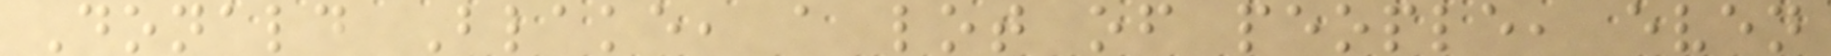Donald Blake, a lot of people, even
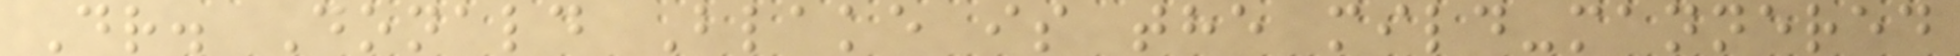Dr. Donald Blake is the mild-mannered
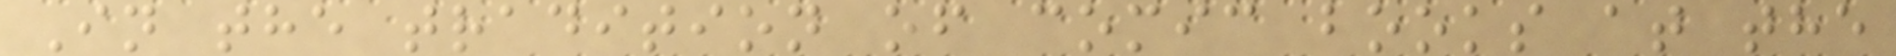In the tradition of comic books at the
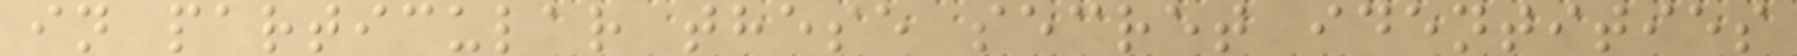in particular these secret identities
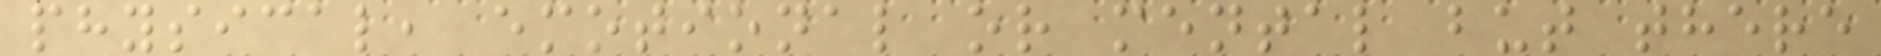physical, emotional or mental but there
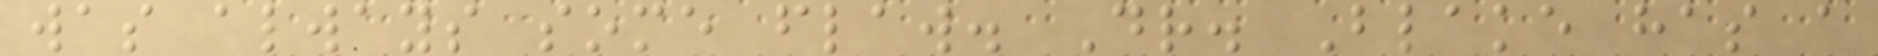was always some flaw. Dr. Blake has a
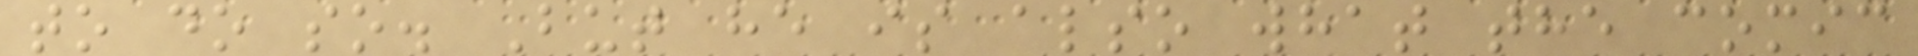to do so. But he is also what the comic
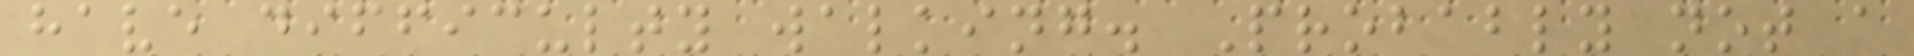have difficulty walking. Probably not a
